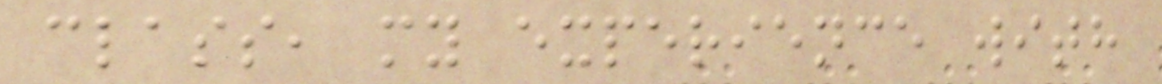class, my experience with
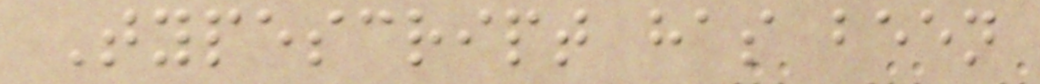Typescript has been
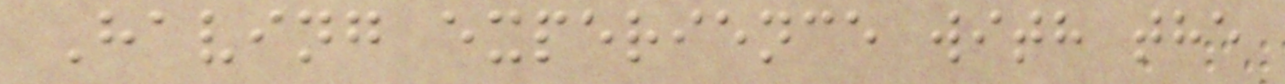Having experience with the
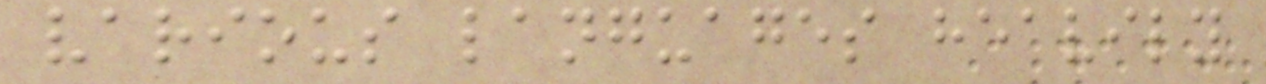various languages heavily
